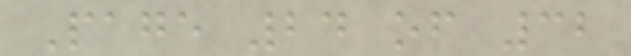Page 24 of 32
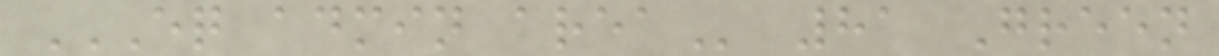EQ ADMIN AREA 81 Green
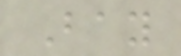Bay
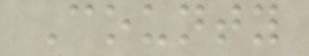County
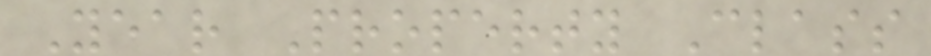Year Property Class
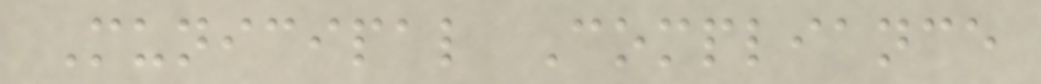Municipal Compliance
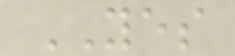YES
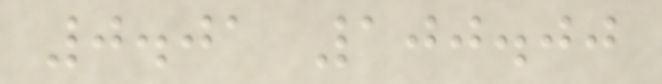0.01 100.00
